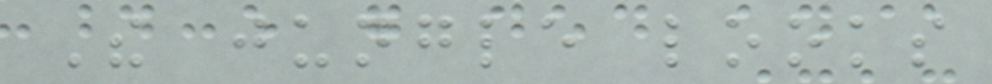The jungle looks
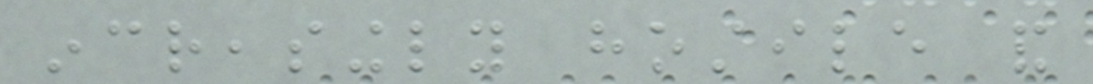increasingly hostile and
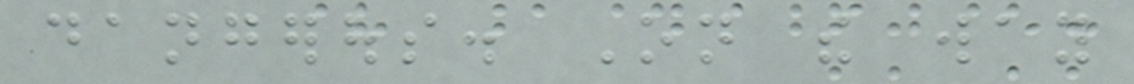dangerous. On the way
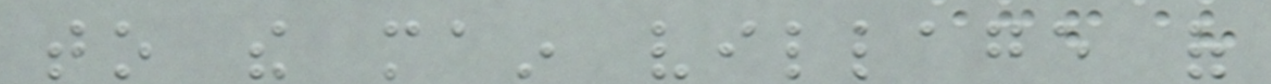to the main village of
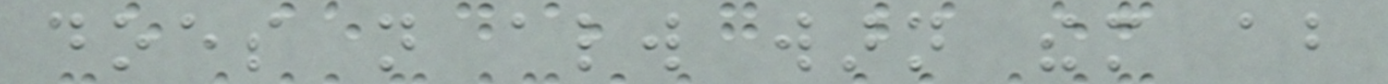does not always warn them about
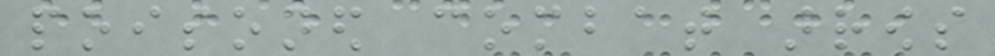poisoned combat arrows
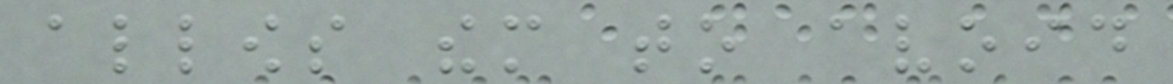allows them to avoid
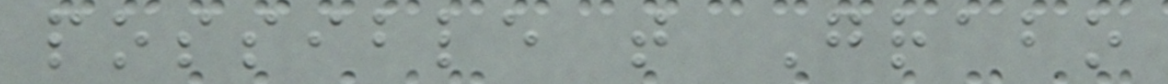possible that Grabo
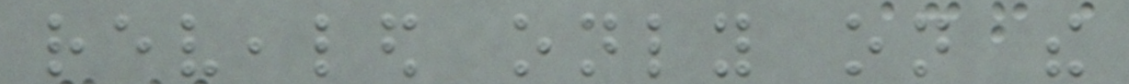revealed only on the
